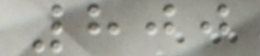800
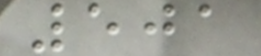501
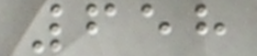658
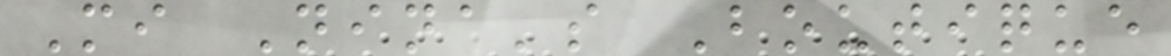Mi Nina's Boutique
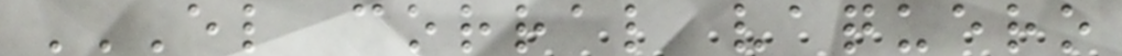EL CORRAL VAQUERO
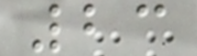23
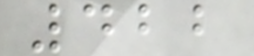422
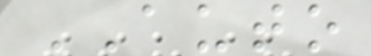AUTO
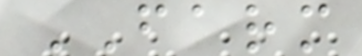FARM
